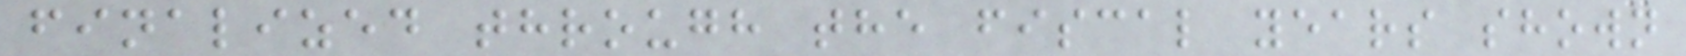finalized through the fiscal years shown
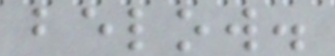below.
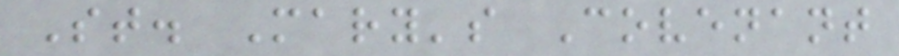St. Mary's Covenant
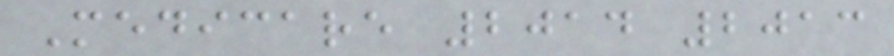Medicare 2014 2013
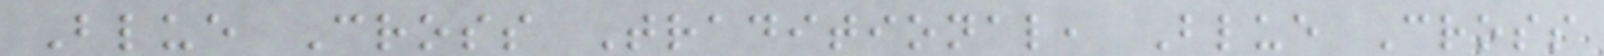Blue Cross Traditional, Blue Cross
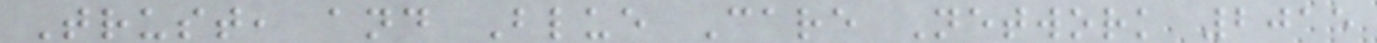Trust, and Blue Care Network 2015
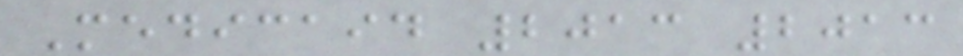Medicaid 2013 2013
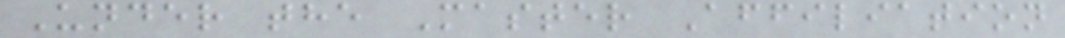Under the Master Affiliation
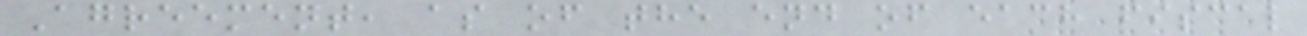Agreement, as of the end of each fiscal
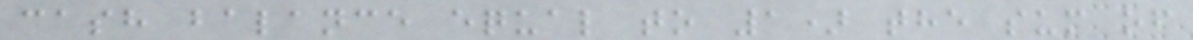cash balance equal to 1) the sum of
